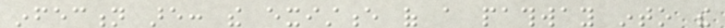infection are: the existence of a pathway into the
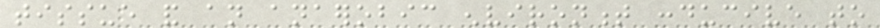tissue and an anaerobic environment conducive to
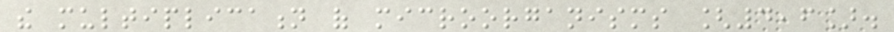the multiplication of microorganisms [4,6].
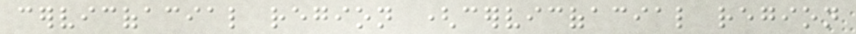cervicofacial region (cervicofacial region
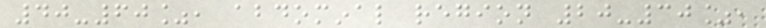40-60%, abdominal region 20-30%,
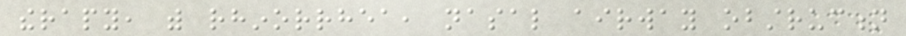therapy, with rhinorrhea, nasal airway obstruction
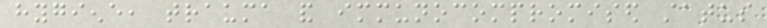hygiene, trauma and immunocompromised status
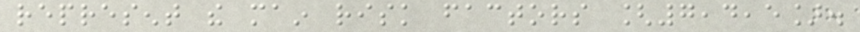represent the main risk factors [7,4,5].
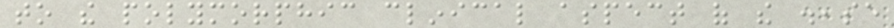to the polymorphic clinical aspect of the disease
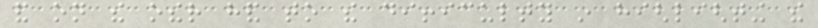and on the other hand to the difficulty in highlighting the
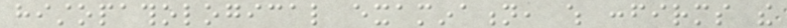histopathological examination, which confirms the
